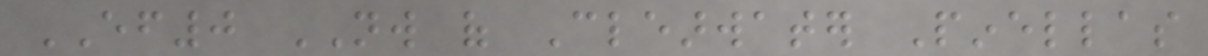EF0 NW of Clearwater Pinellas
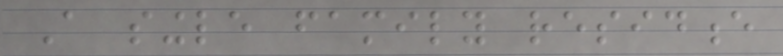A single family residence
